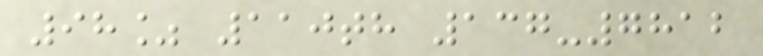98% 110th 137-7812
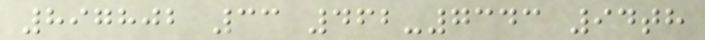897802 33 462-7343 94th
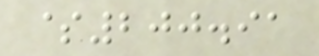$200.91
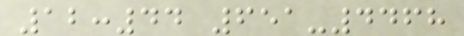12:44 651-4468
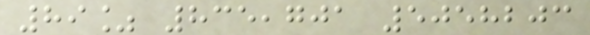89% 835,701 5058203
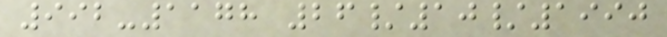992-1178 26/10/1990
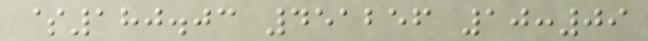$180.03 451256 10:09
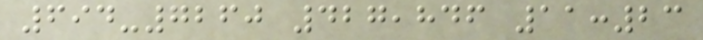694-7260 427,846 11:23
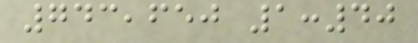743,650 1:40
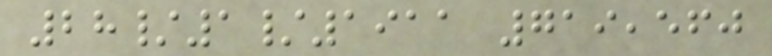28/1/1911 719,560
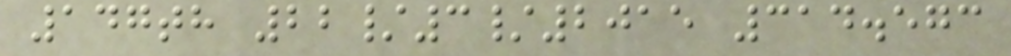147th 22/3/2015 314.573
